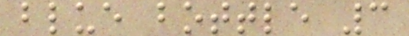blue bottle 3
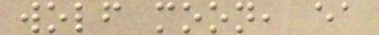wolf moon, ea
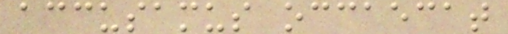accusamus occaecat
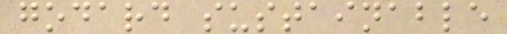godard sustainable
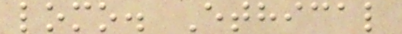lomo. Ethical
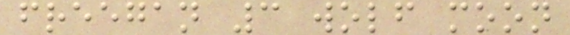freegan 3 wolf moon
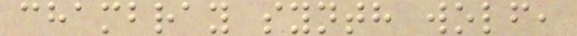chambray synth wolf,
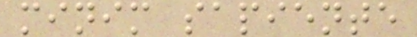minim sapiente
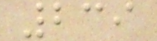239
